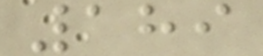189
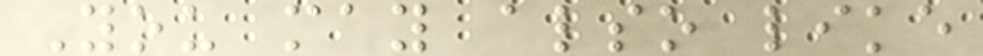You may also like
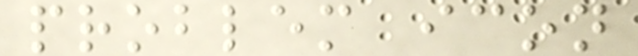problem icon
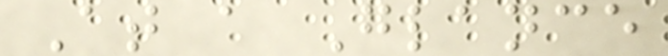At a Glance
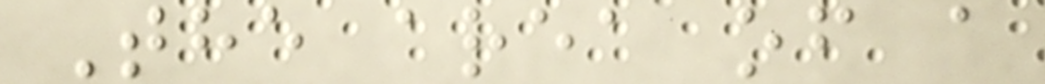The area of a
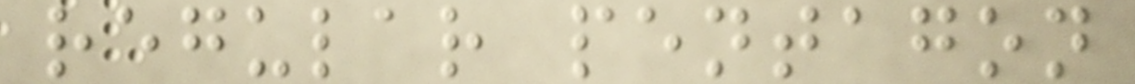regular pentagon
